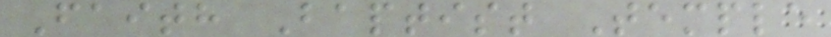Faith Baptist Temple
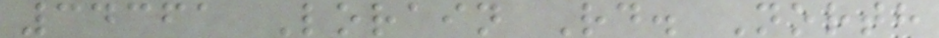34361 Lorain Rd. North
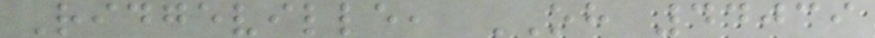Ridgeville, OH 44039
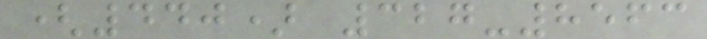(440) 327-8563
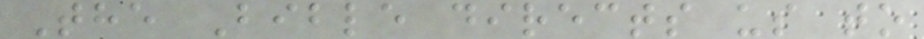The Bible directs us to
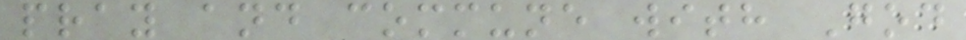pray and commune with God
